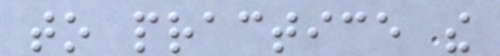to practice the
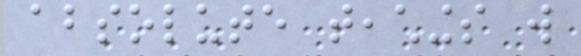absolute teachings will
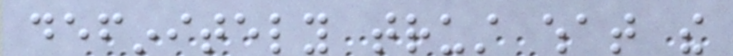definitely trust what the
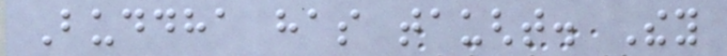Buddha has taught. They
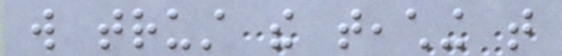will trust the teaching that
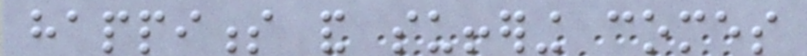happiness and suffering comes
